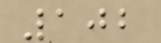102
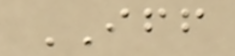IFF
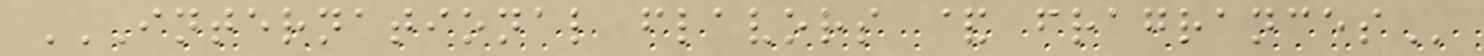INTERNATIONAL FLAVORS & FRAGRANCES
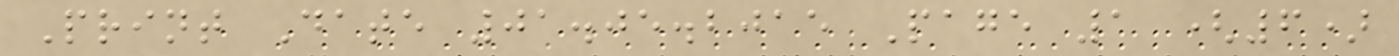Print Date 01.05.2015 Page 1 (6)
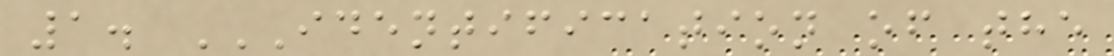1. IDENTIFICATION OF THE
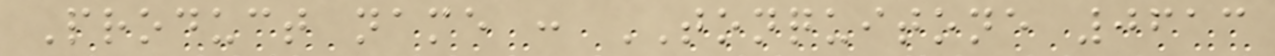Product name : TONQUITONE 0613
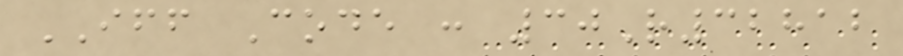IFF Code : 30R32812
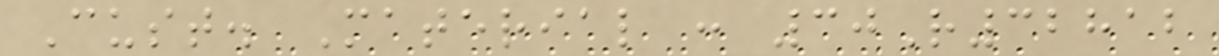Cust. Material : 30R32812
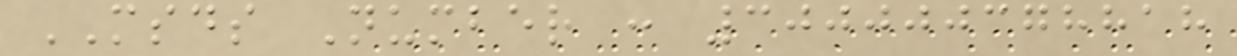MSDS Number : 300000378818
